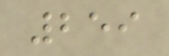259
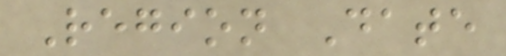Region Date
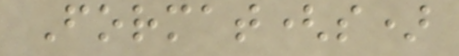Format(s)
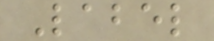Label
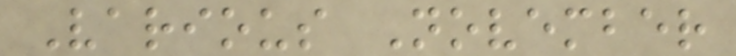Various November
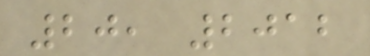20, 2012
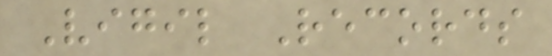Vigil Records
